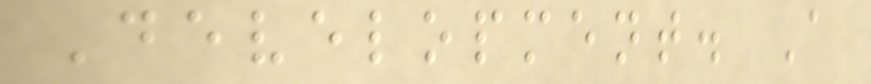Development. A
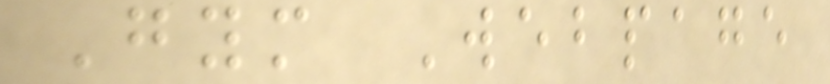Gym Webpage
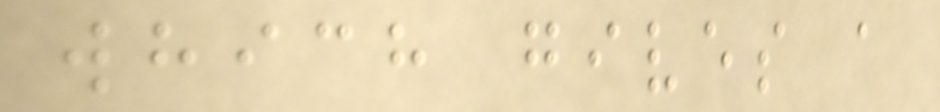which gives a
